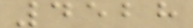4528
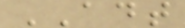ADT
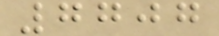7707
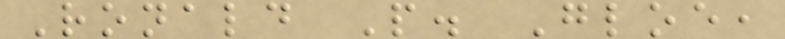Ronald P. Gloe,
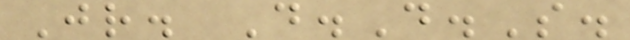Jr. D.D.S.
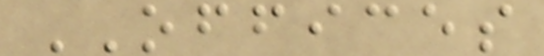OFFICES
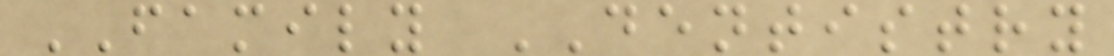FAMILY DENTISTRY
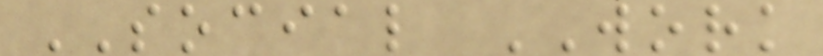SOCIAL WORK
